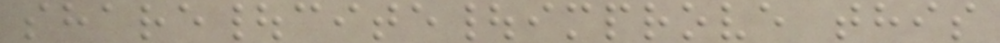share|cite|improve this
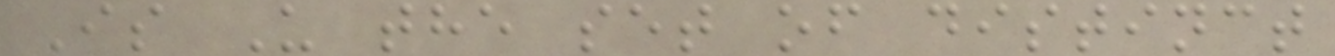Is U the set of distinct
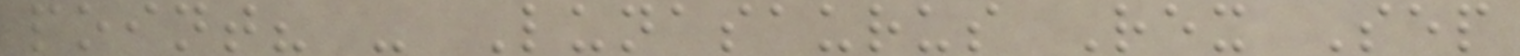point? - Lunasaurus Rex Sep
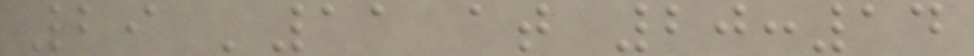29 '11 at 20:14
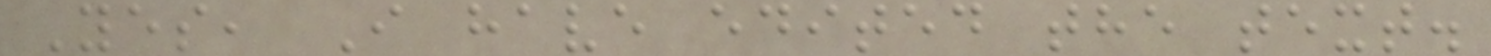Yes, I have edited the text.
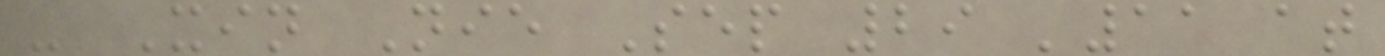- Xin Nie Sep 29 '11 at
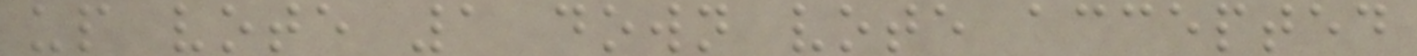up vote 1 down vote accepted
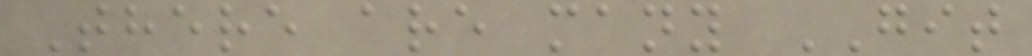There are many GIT
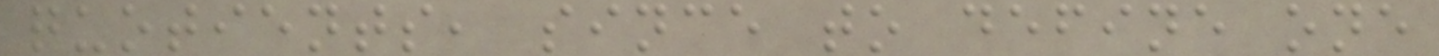quotients, since to define one
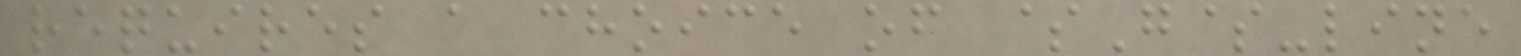requires a choice of $G$-line
